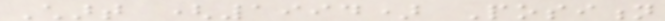Chart (1994) Position
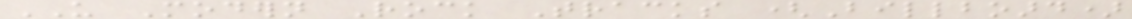US Modern Rock Tracks (Billboard)
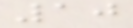10
